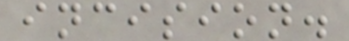incision.
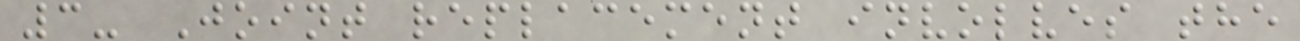3- Joint replacement involves the
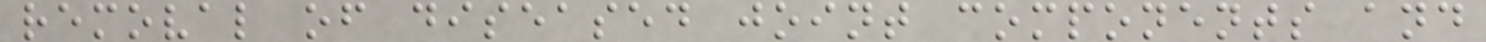removal of diseased joint components and
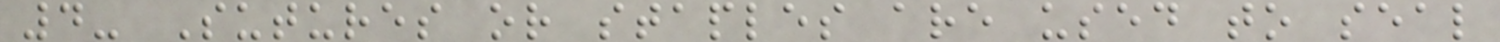4- Sutures or staples are used to seal
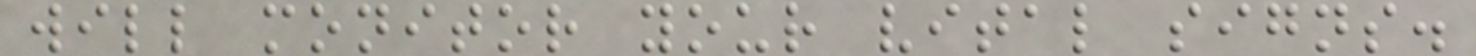will monitor your vital signs.
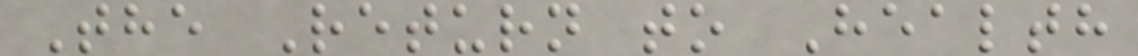The Return to Health
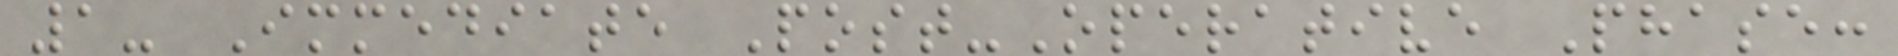1- Immediate Post-Operative Phase:
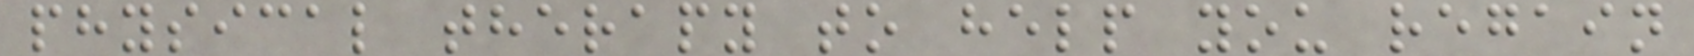physical therapy to help you regain
